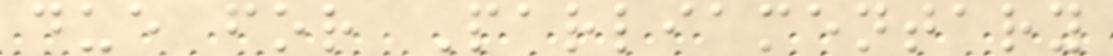due for Parliamentary
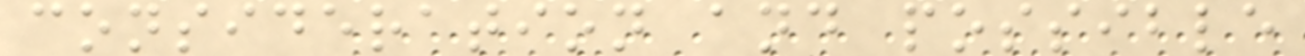consideration and possible
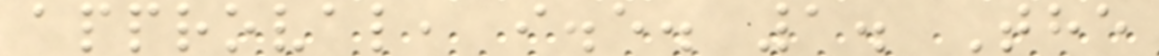approval, i.e. 1. The
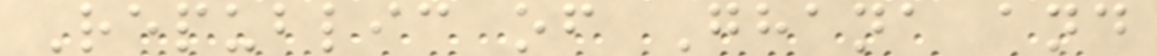Republic of Ghana and
